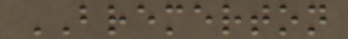BREMERTON
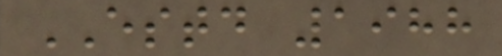ESTD 1988
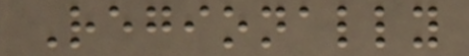Regionally
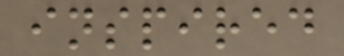inspired
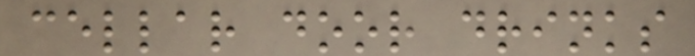cellar door drinks
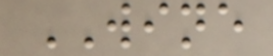WINE
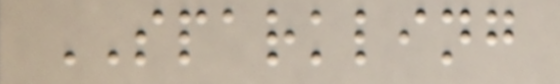SPARKLING
